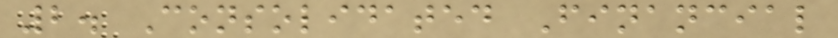2. Consolidated Financial
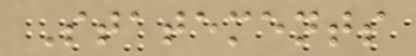Statements
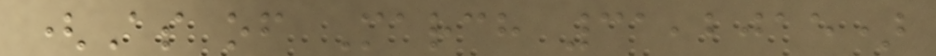(As of March 31,2015)
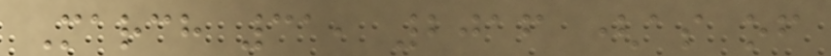March 31, 2016 (as of
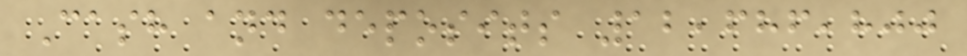Cash and deposits 12,686,800
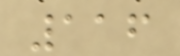116
